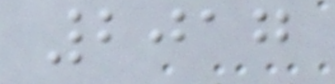2017
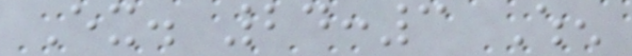Ex. 24:3 When
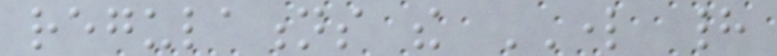regulations the LORD had
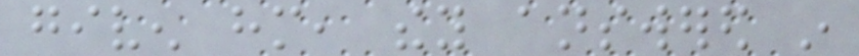given him, they answered in
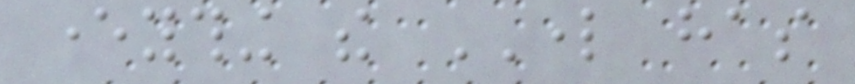everything the LORD has
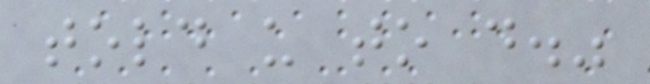told us to do."
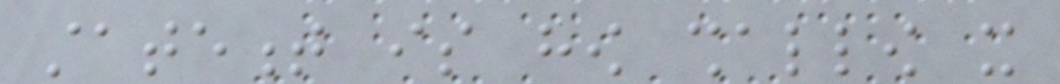statement is how shallow it
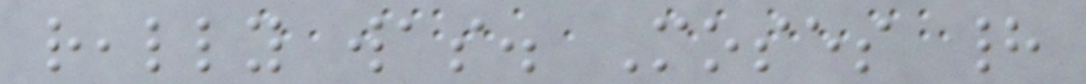really was. Moses had
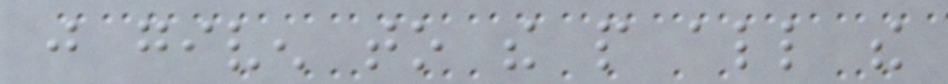just given to the people all the
